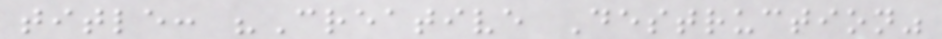title: "Creative Destruction"
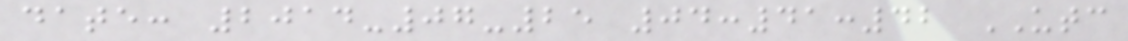date: 2014-07-25 04:41:42 UTC
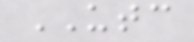UTC
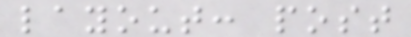layout: post
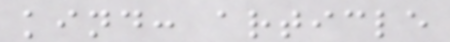kind: article
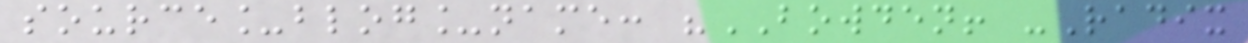source_blog_name: "BOWDEN! -Radix
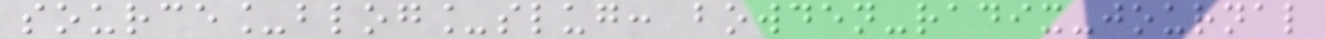source_blog_slug: bowden-radix-journal
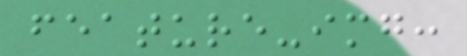feature-img:
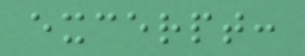excerpt:
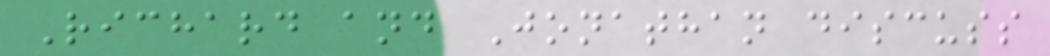Richard and Jonathan discuss
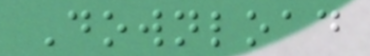Download
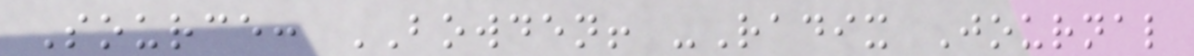Source: BOWDEN! -Radix Journal
